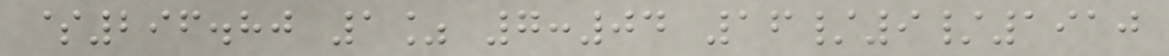$296.80 1% 7:04 16/9/1910
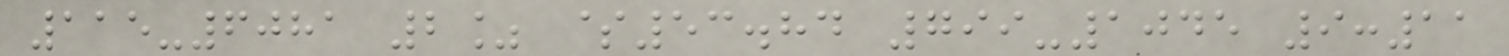115-6081 2% $53.84 799-1045 9:11
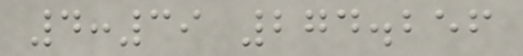4:39 274.256
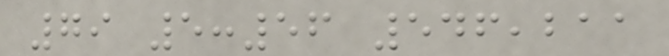79 5:56 546,211
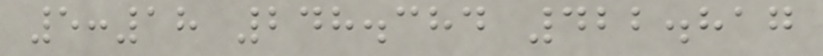5:18 248.384 422.817
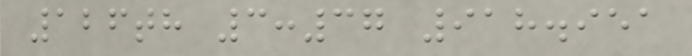126th 3:37 918.951
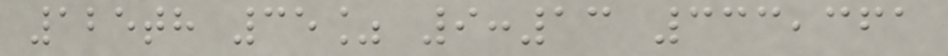125th 35% 9:13 333,361
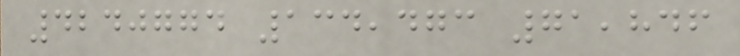4240774 134,473 71,846
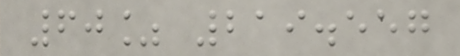60% 219.557
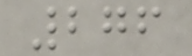276
